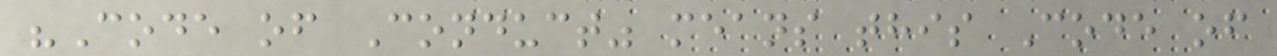"Code of Conduct" means this Code of
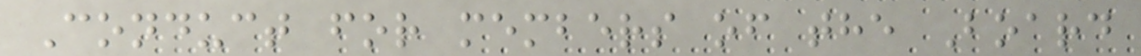Conduct for members of the Board
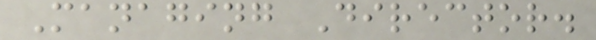Managing Director.
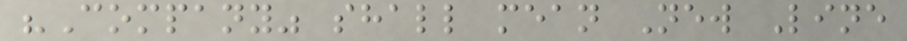"Company" shall mean New Line
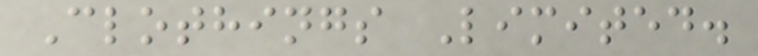Clothings Limited.
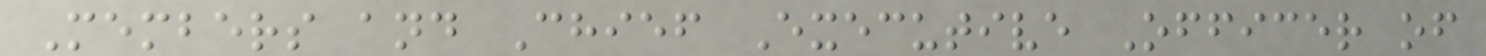Members and Chief Executive Officer of
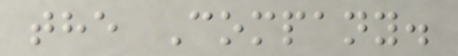the Company.
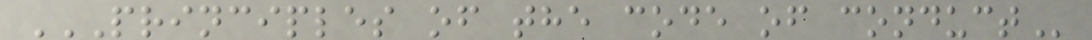PRINCIPLES OF THE CODE OF CONDUCT
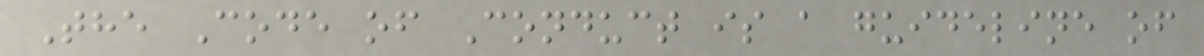The Code of Conduct is a guideline of
